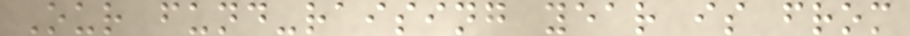Our fund-raising year is from
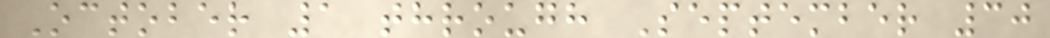October 1 through September 30
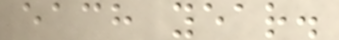each year.
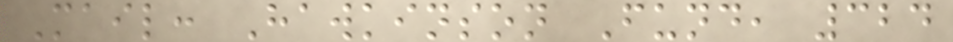Mail: Hawkinson Fund, 324
